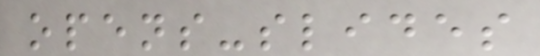opens-slides
